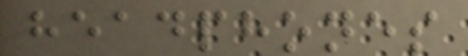headphones
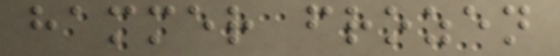hammer frozen
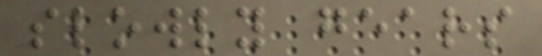slowly gears
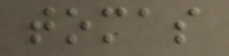tomas
